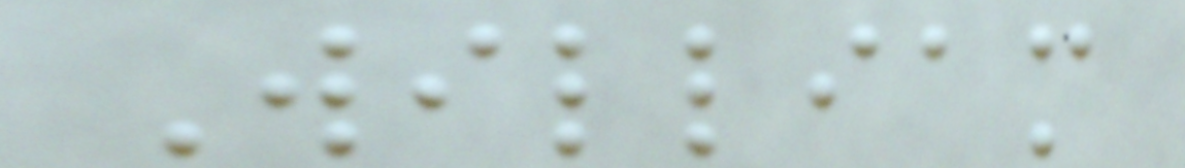William
